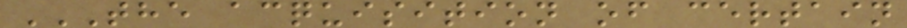THE ACQUISITION OF CERTAIN
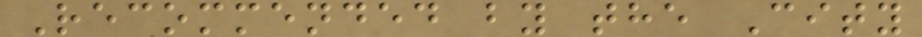Recommended by the City
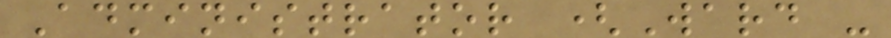Administrator (Ward -
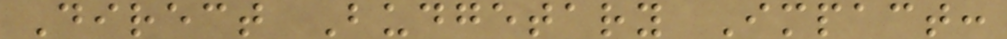Direct Budgetary Impact:
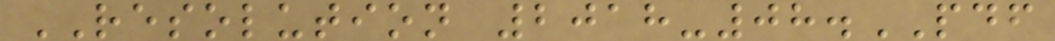RESOLUTION 2018-08.PDF
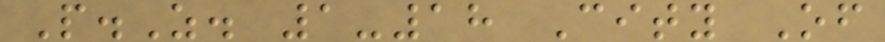P.Z. 1-18 City Of
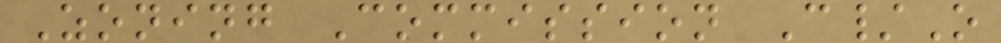Zoning Commission C/O
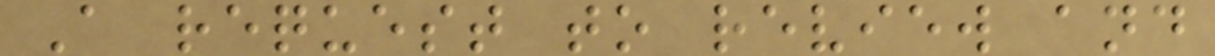A request to review and
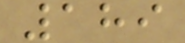189
